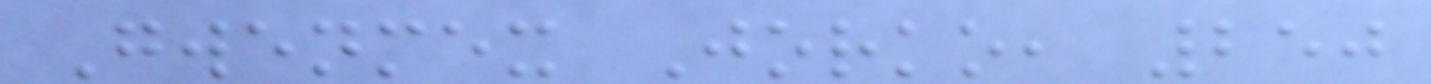Gwenmex Jorko, 250
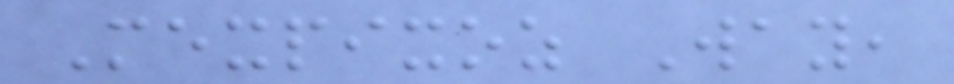Mexpixoz Way,
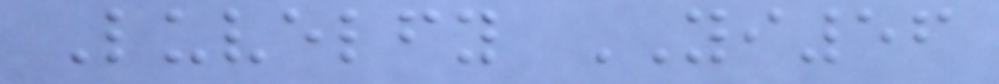Luvelfy YI56
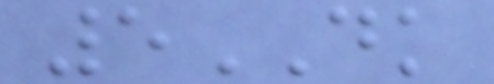5DK
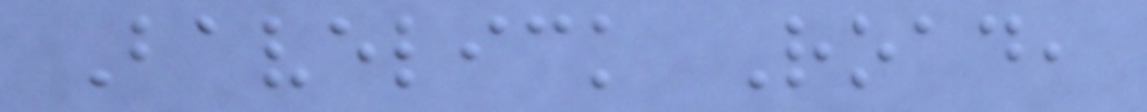Bavelick Road,
